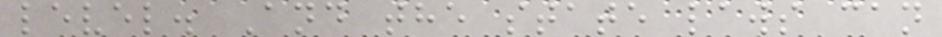level. And the state laws can
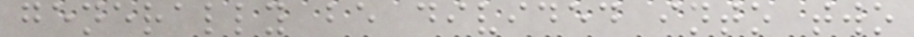generally be divided into two
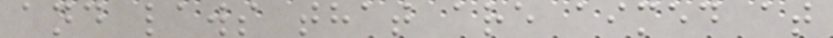and laws that are aimed at
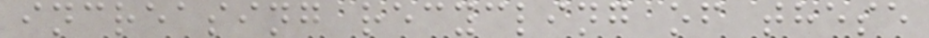increasing recycling of these
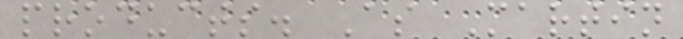products. As Martin
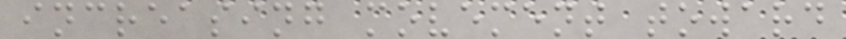increasing movement toward
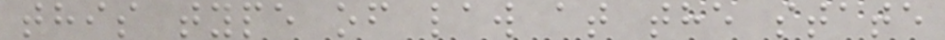this type of law at the state
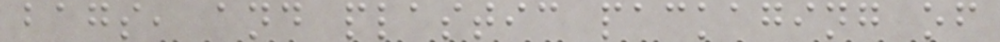bags, and plastic packaging of
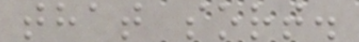that sort.
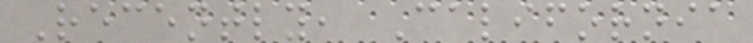Recently, California
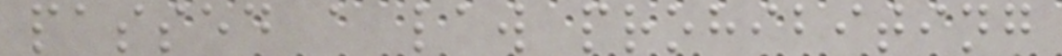passed a law prohibiting
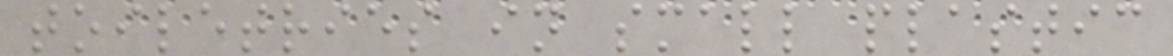toiletries in small plastic
